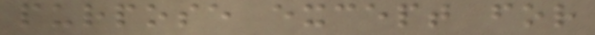purpose except for
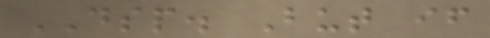DSP. But if
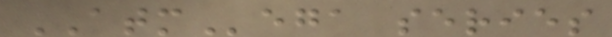ATMega series
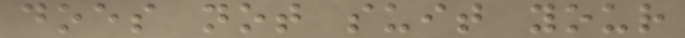does not suit your
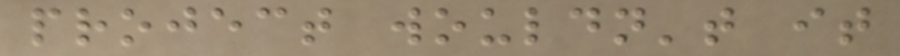project wouldn't it
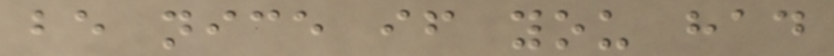be nice if you had
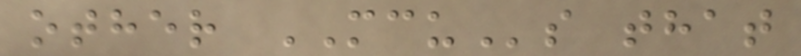other MCUs that
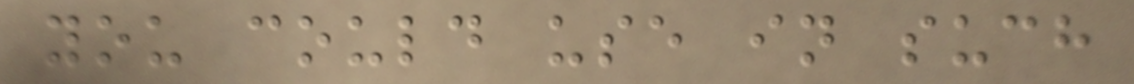you could use in such
